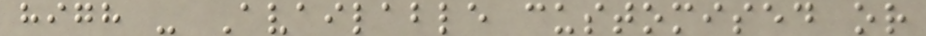high - Available customised or
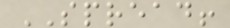SPREAD!
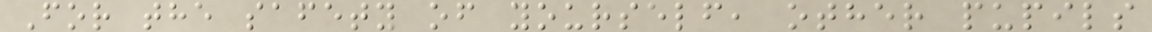For the safety of yourself, other pupils
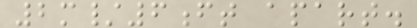2m/6ft apart.
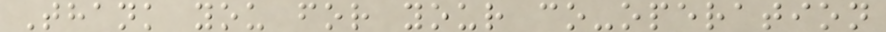Thank you for your co-operation
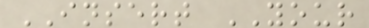INSERT YOUR
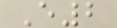E2
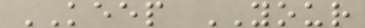KEEP YOUR
